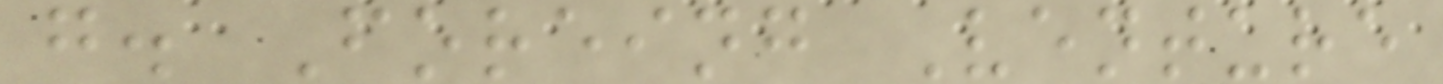g. Foreing Venture
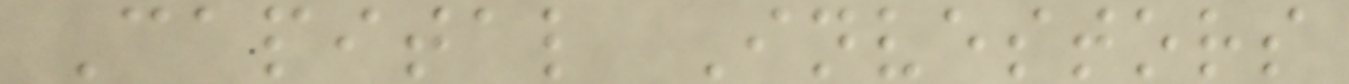Capital Investors
